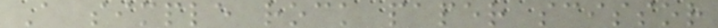A simple rock paper scissor
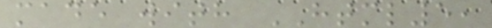made with HTML5,
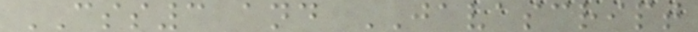CSS3 and JAVASCRIPT
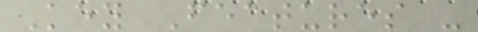Key Features -
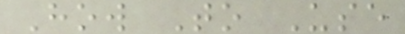How To Use
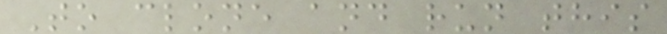To clone and run this
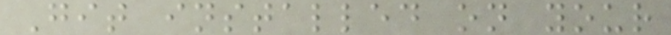Git installed on your
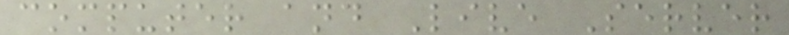computer and Live Server
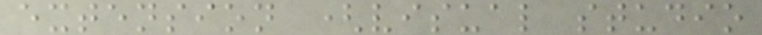extension (visual studio
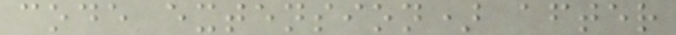code extension) after
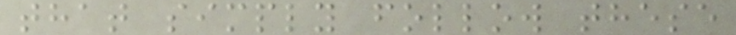that simply follow these
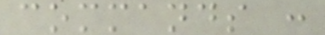commands :
